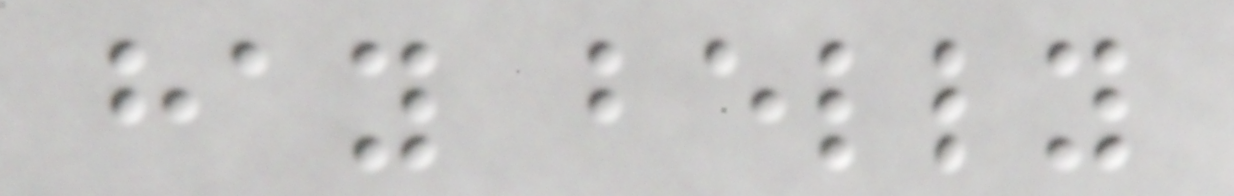hay belly
